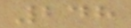248
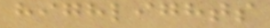highlights
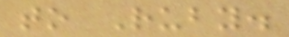to Ruby.
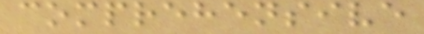comprehensive
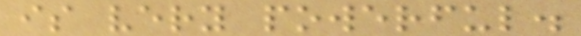is very powerful.
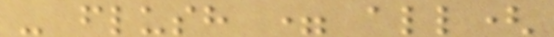- flush = all(
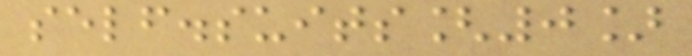self.suits[0]
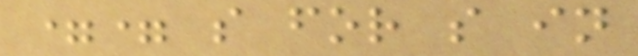== s for s in
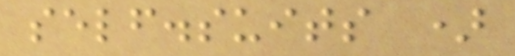self.suits )
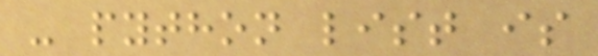- python list is
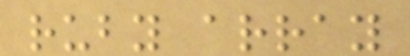ruby array
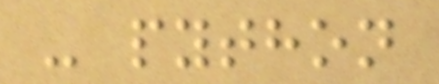- python
